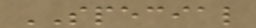SPECIAL
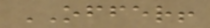OFFER!
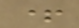+
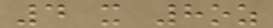4 x 8oz
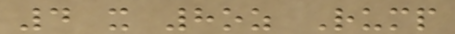4 x 8oz Rump
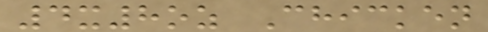4x8oz Chicken
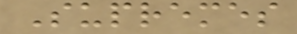Supremes
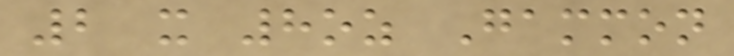2 x 8oz Gammon
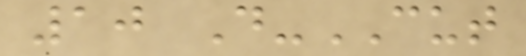10 D-CUT
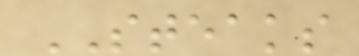STEAKS
